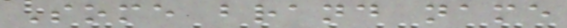Some brand name
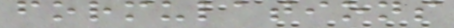formulations
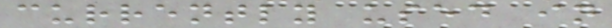currently used in
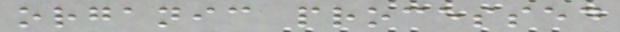organic processed
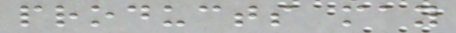products may
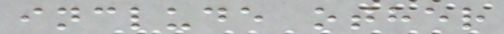include other
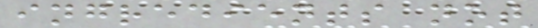ingredients not
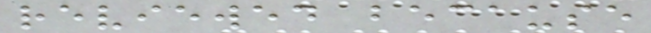reviewed because
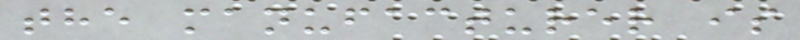the manufacturer is
